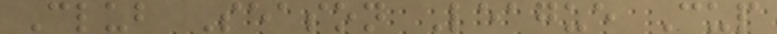Club Season League Cup
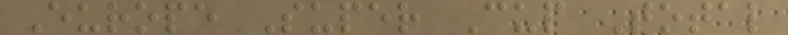Europe Super Cup Total
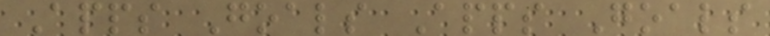Apps Goals Apps Goals
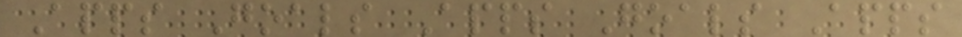Apps Goals Apps Goals Apps
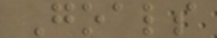Goals
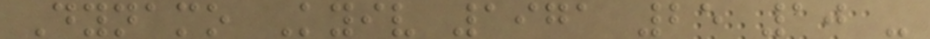Dynamo Kyiv 1971 25 10 -
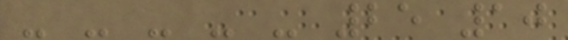- - - - - 25 10
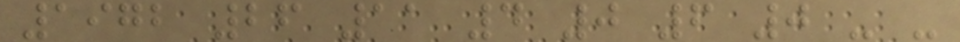1972 26 11 4 0 6 0 - -
